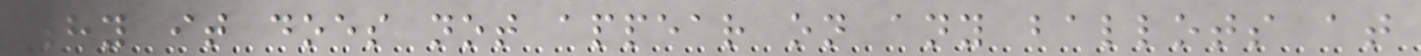why it does not appear on any ballots at
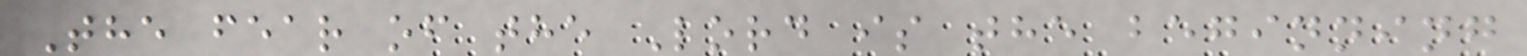The fear of the Lord is the beginning
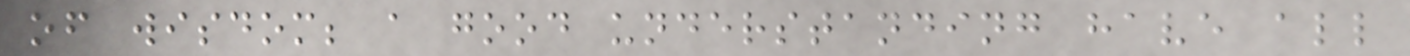of wisdom; a good understanding have all
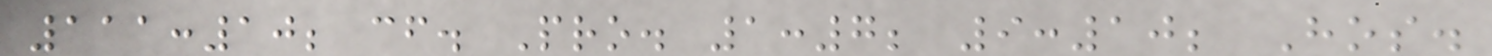111:10; cf. Pro. 1:7; 9:10; Hos.
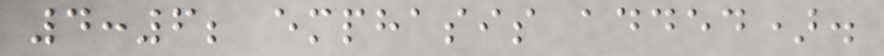4:6; emphasis added).
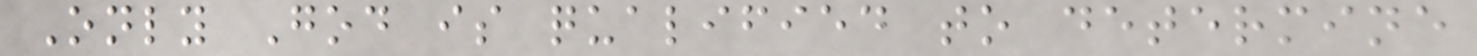Only God is qualified to determine
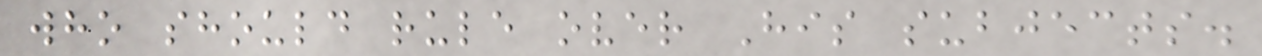who should rule over His subjects.
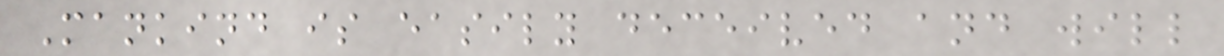Mankind is easily deceived and will
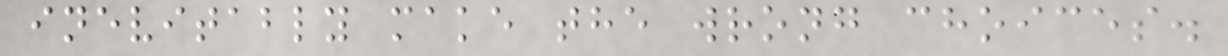inevitably make the wrong choices.
